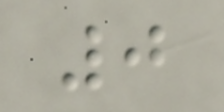0
